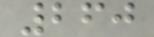260
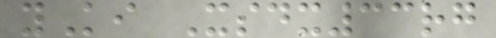yKi Xsdx33rg
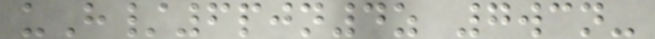uH/6pjn4z 7wcn-
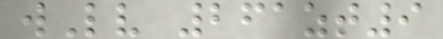wLv 261zt9
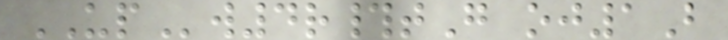UPw4r#tG oj1B
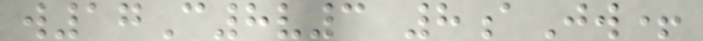w17C8v3 8aJw+
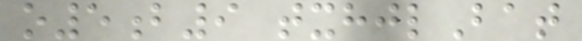o5b9 txhjlBat
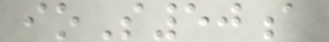ioS50a
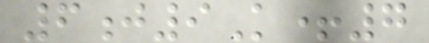6j9K+7
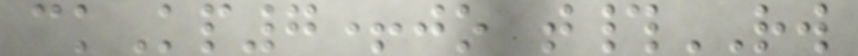ckKp7+jo t#RW
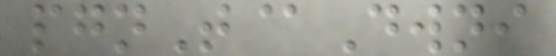pgnT@Dwni
